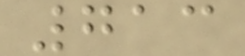713
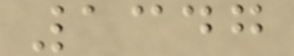1347
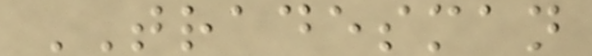TRADESMAN
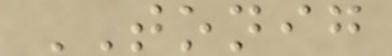TONIG
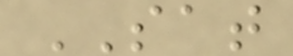SAT
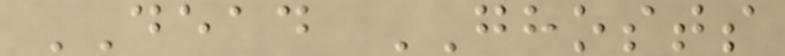DEAD GHOSTS
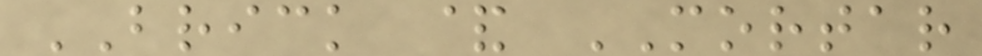BRICK & MORTAR
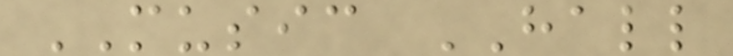MUSIC HALL
